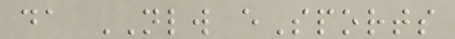da NLW eSports
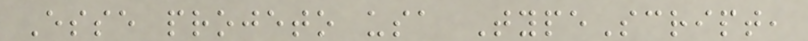Esse projeto usa TypeScript,
